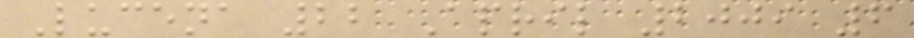Lucena 22 April 2009 6
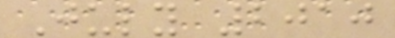July 2010
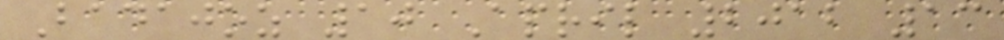Badajoz 10 April 2012 13
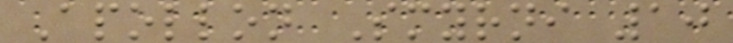Apollon Smyrni 10
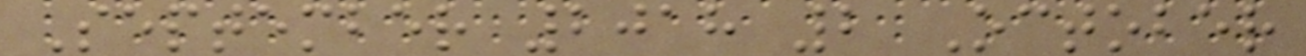September 2018 2 October
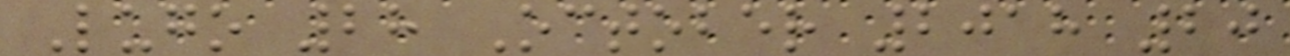Lugo 28 October 2018 20
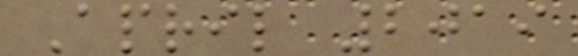April 2019
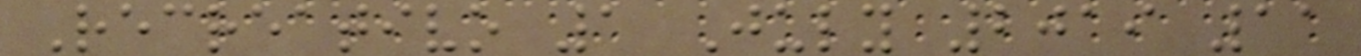Recreativo 1 July 2019 11
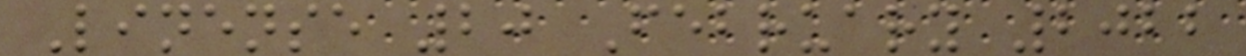Linense 20 February 2022
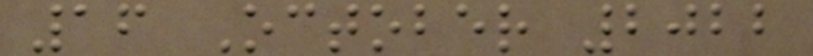16 October 2022
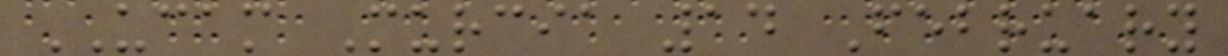UCAM Murcia 14 February
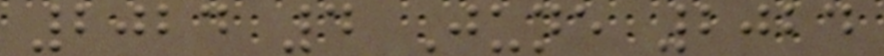2024 4 June 2024
